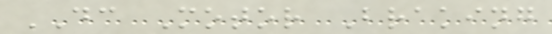DC Motor Braking
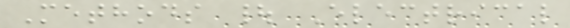Methods | Electrical
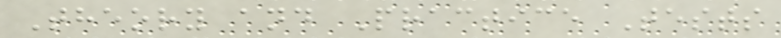Theory and Practice Tests
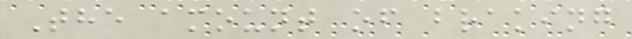The amount of braking
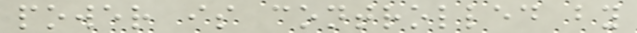power is controlled by
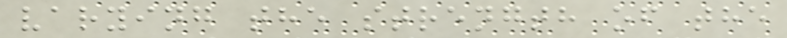varying the strength of the
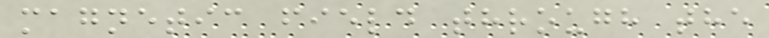magnetic field through the
